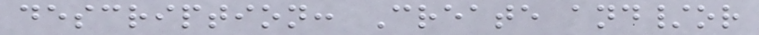description: Create and/or
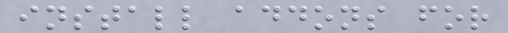install addons for
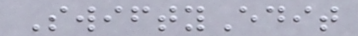SwiftyEdit
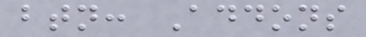btn: Addons
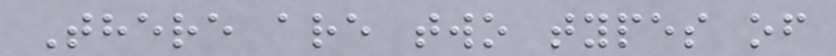There are two types of
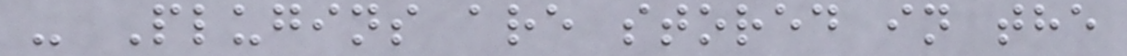- Plugins are stored in the
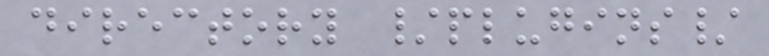directory /plugins/
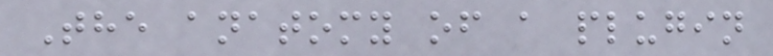The anatomy of a plugin
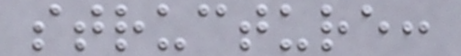structure:
